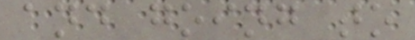and going to
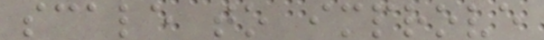scale to improve
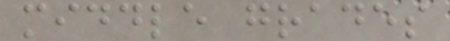middle grades
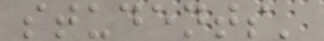students'
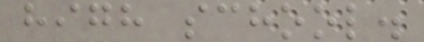high school.
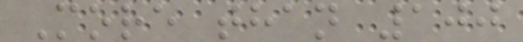More than 100
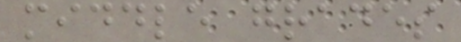middle grades
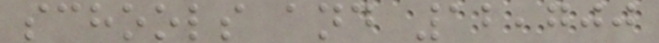schools and 12,700
